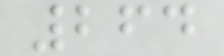264
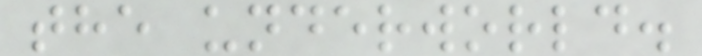the underworld.
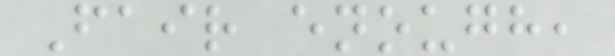Fair enough,
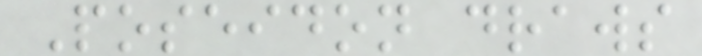Poseidon draws
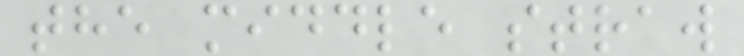the middle straw
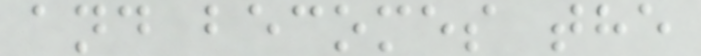and becomes the
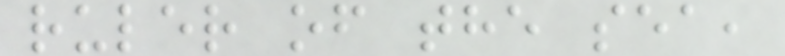ruler of the sea,
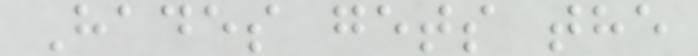Hades gets the
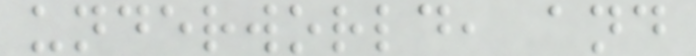underworld, and
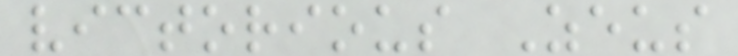victorious Zeus
